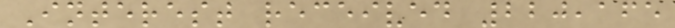Interest received 220,165
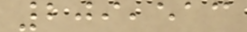209,513
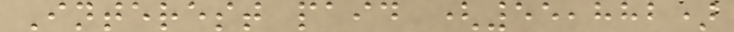Interest paid (55,882)
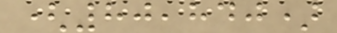(80,840)
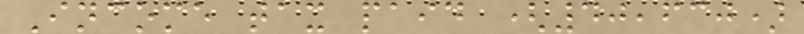Income tax paid (40,630)
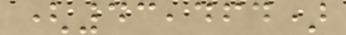(43,464)
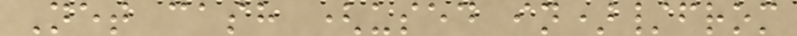Net cash (used in)/from
